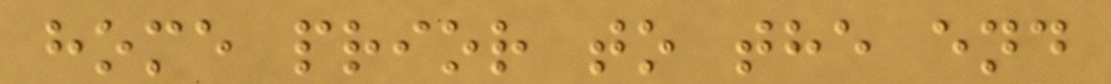home prior to the end
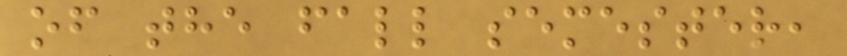of the fall semester,
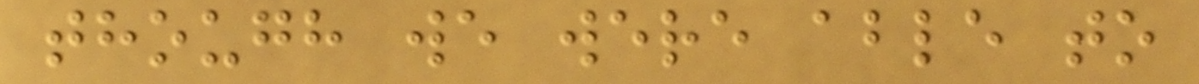though we were able to
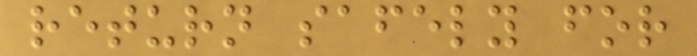return safely for
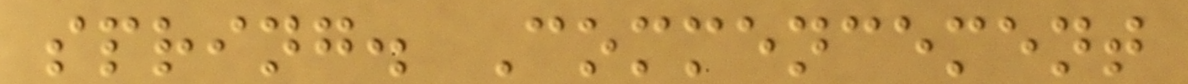spring. Commencement
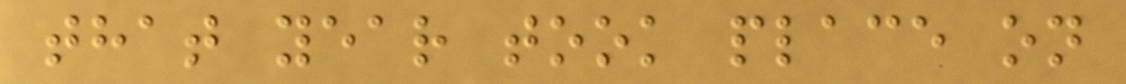that year took place on
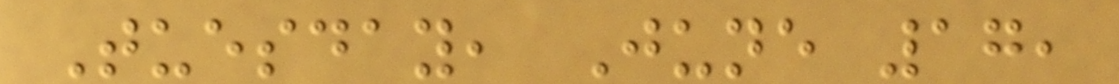Tuesday, June 17,
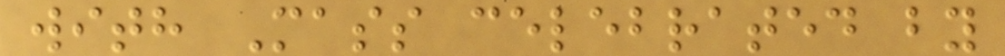with Mass celebrated by
